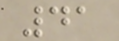41
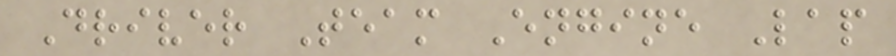Driver Team Engine Lap
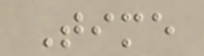Time
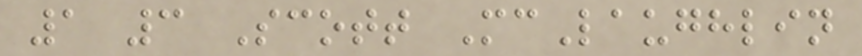1 3 Scott McLaughlin
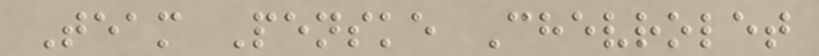Team Penske Chevrolet
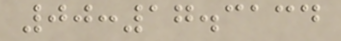00:17.3134
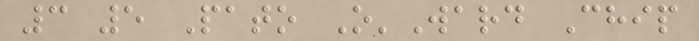3 5 Pato O'Ward Chip
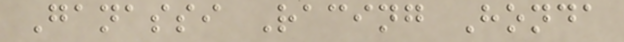Ganassi Racing Honda
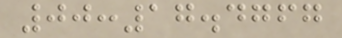00:17.4767
